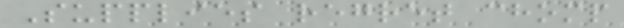Supplies regret chomp
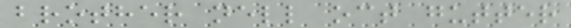brother nell oct gutter
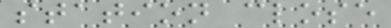station close
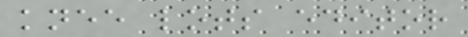knee lots editor
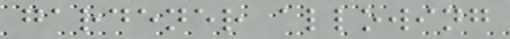gardener allowing
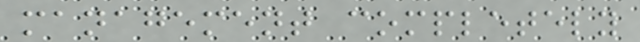management completely
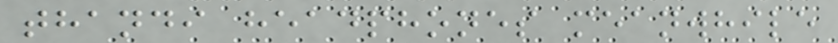thandi headphones meanwhile
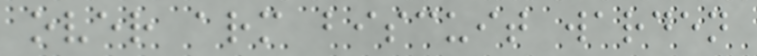over arm biscuit warden
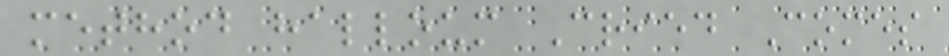method halloum Cried Comes
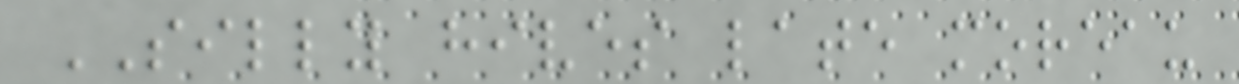SILLY hives late moreau
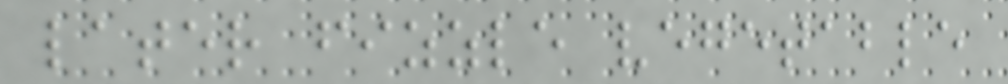later fizzle vegetable
